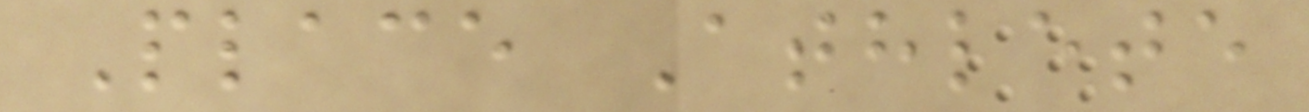Place Athlete
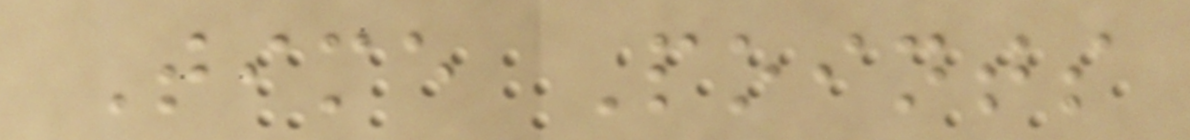Time Points
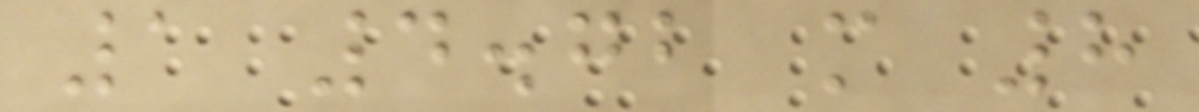1 4.72 m 8
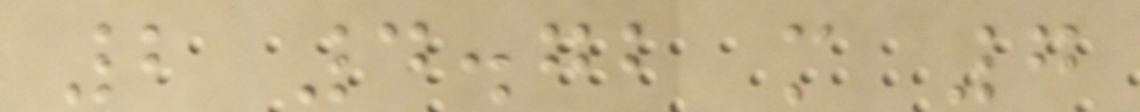2 4.72 m 7
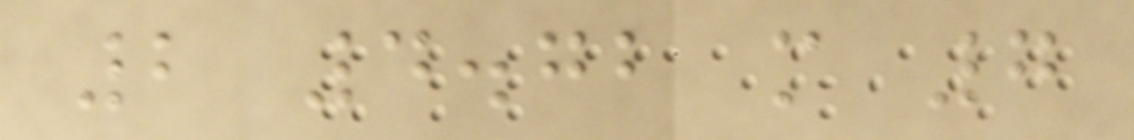2 4.72 m 7
